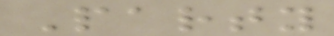Party
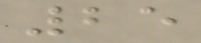25
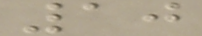10
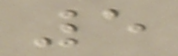5
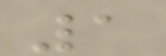1
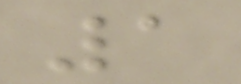1
